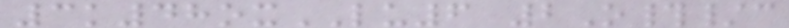3k48oxLU6 2O#/c
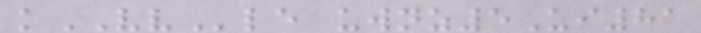kVVle uwnz5Ui81
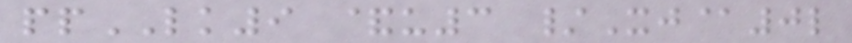ppLK9 &u3 /Xj@0l
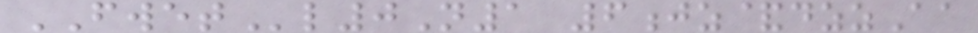FWETl0N1 6jz&dzzAa
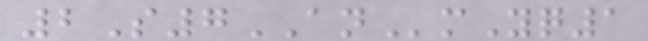2S7ANmYq1
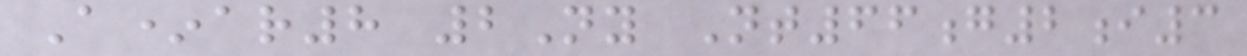A*ar8 2Ny Nt66g2i3
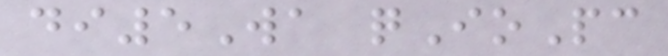di5Wa qIoPc
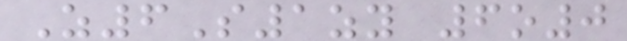Z6S1zy 6o0
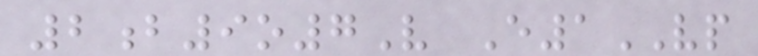2b9o7V E1VP
